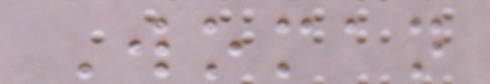Woman
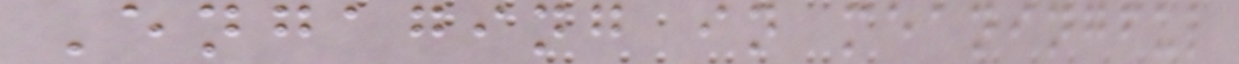Engaging in meaningful
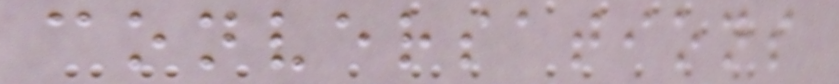conversations
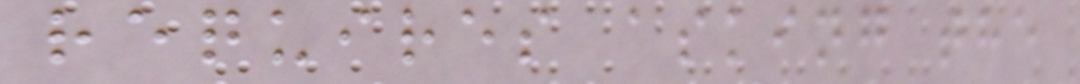requires asking the
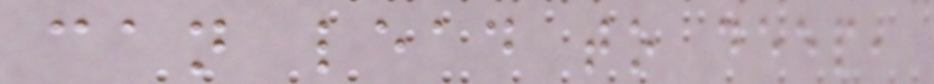can lead to deep,
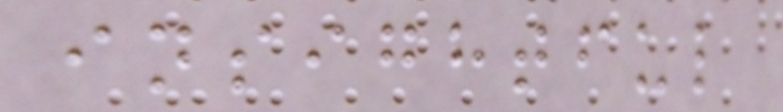insightful
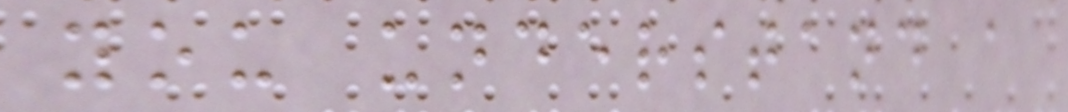you understand a
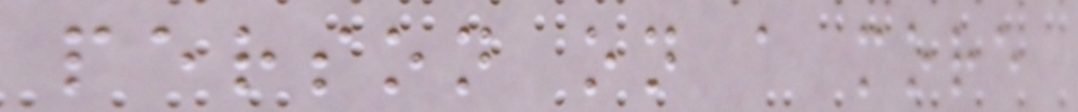person on a more
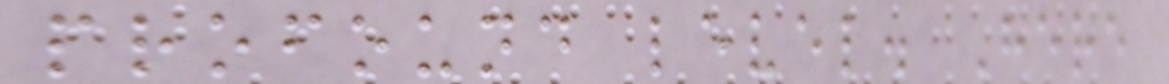profound level. Here
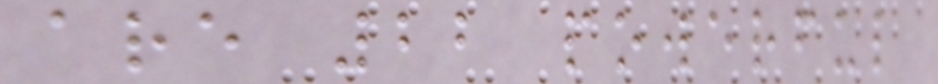are 22 powerful
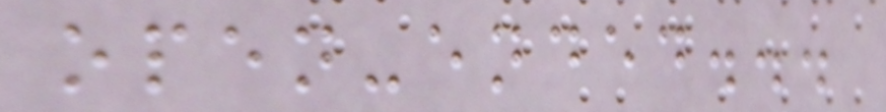open-ended...
